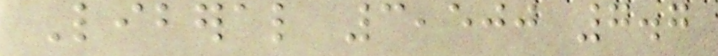Liberal 3,500 7.7
